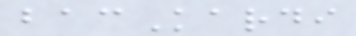bacKardi
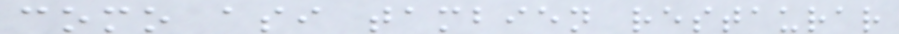como asi tambien restaurar
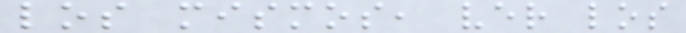los mismos, ver los
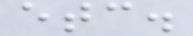etc.
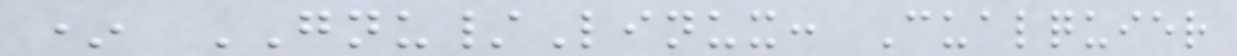* GNU/Linux: Cualquier
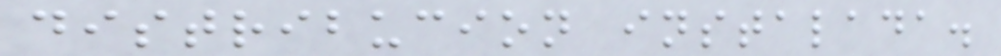distribucion instalada.
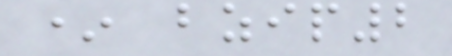* bzip2
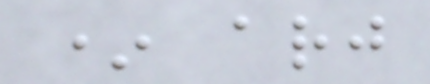* arj
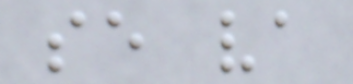se va
